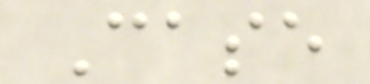Case
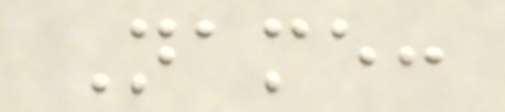Name:
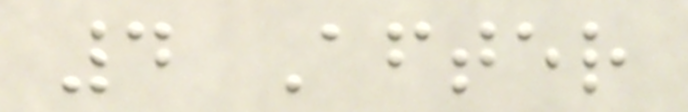4 After
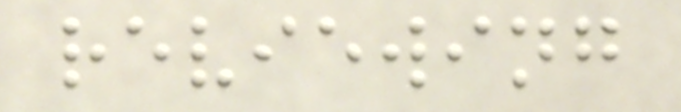reviewing
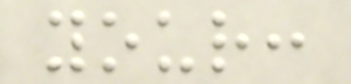your:
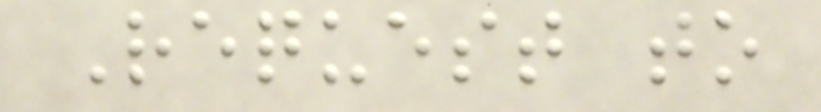Request to
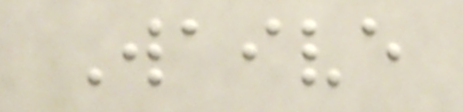Waive
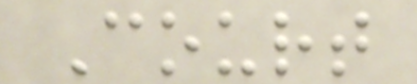Court
